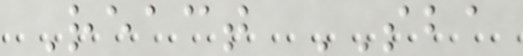React SBA
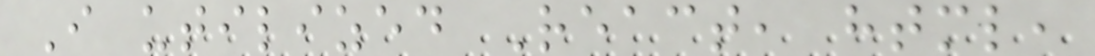I utilized React, html,
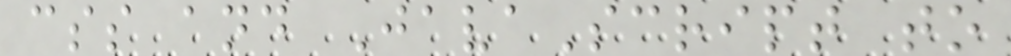css and JavaScript to
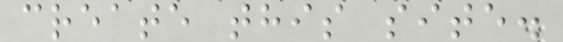create this site.
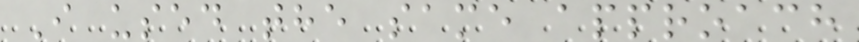I used the same approach
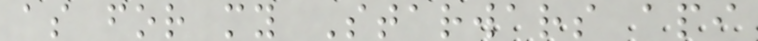as for my Starwars api
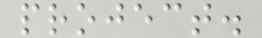project.
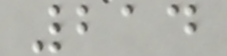214
